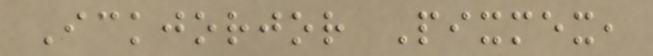Ickjorjor Pixmex,
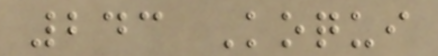243 Koqui
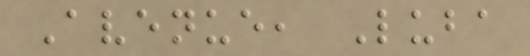Avenue, Luba
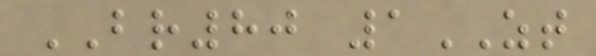BR80 1ZT
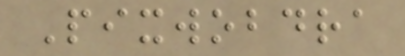Pixwobdra
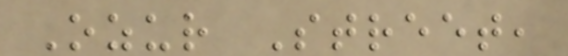Ozur Street,
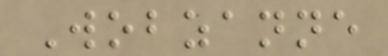Wobzanne
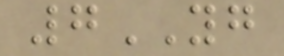7YG
